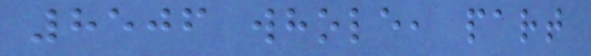8506 whole, part
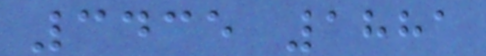3435 1881
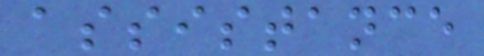assistance
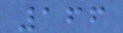166
